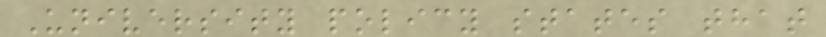University policy states that
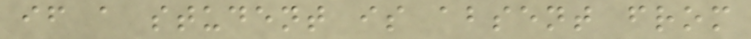if a student is absent from
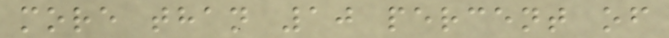more than 10 percent of
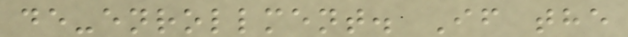de-enrollment. If the
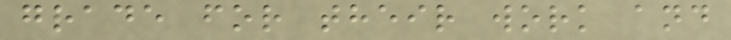grade for their work and
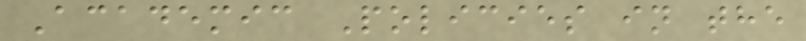Academic Policies in the
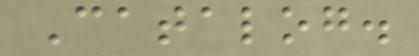Catalog.
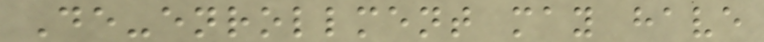De-enrollment may have
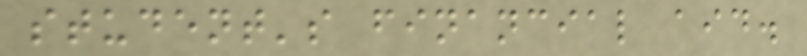student's financial aid.
